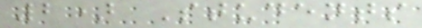2) Students
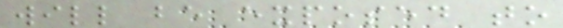will be exposed to
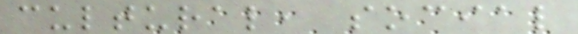cultural, social
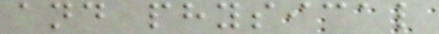and physical
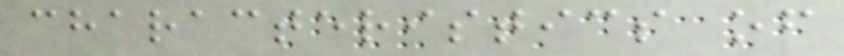characteristics of
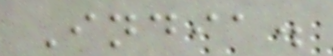India.
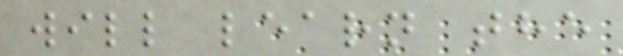will learn the
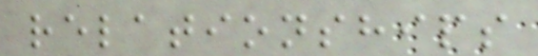relationships
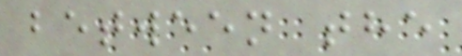between the
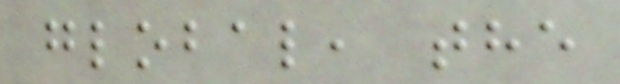global, the
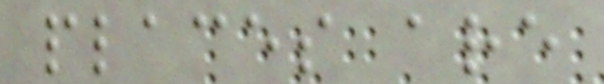places are
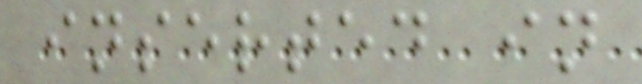inserted in
